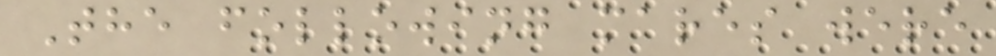The following mares were
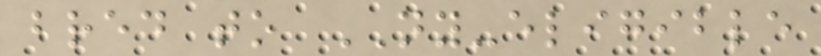bred to NY-eligible
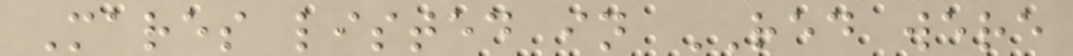Mares listed in RED were
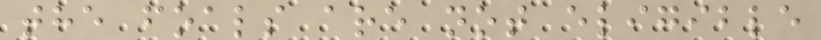the foals are not eligible
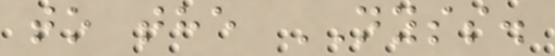to the NYSS.
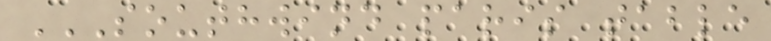SOUTHWIND PARIS TABLE
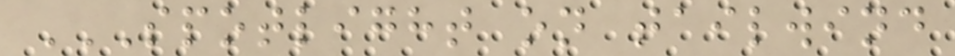SPOTLIGHT ON TAILWIND
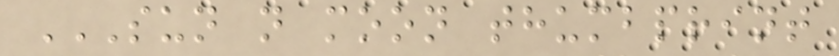SUN N MOON THUMBPRINT
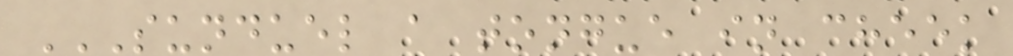SUNDUEL A TONGUE IN CHEEK
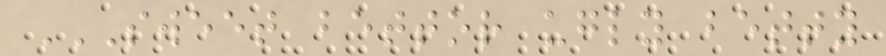SWEET BETTOR UGLY BETTY
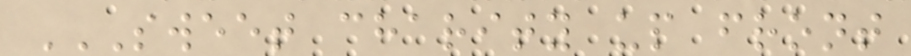SWEET CHARITY UP FRONT
